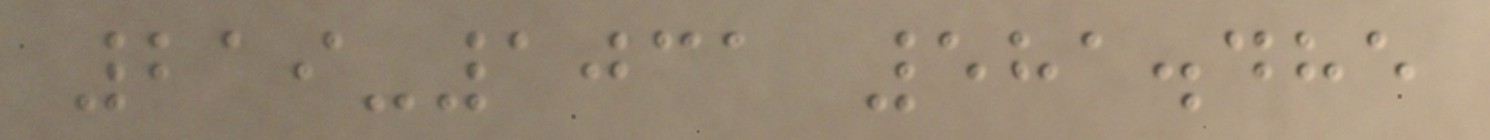219-1031 581.485
